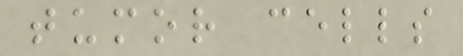tumor cells
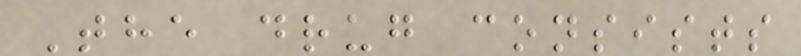The drug consists
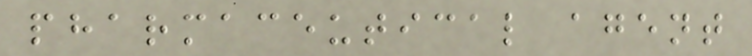pharmaceutical agent
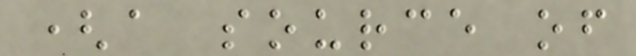(a source of
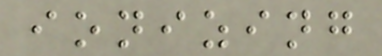ionizing
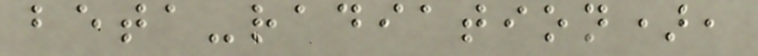beta-radiation),
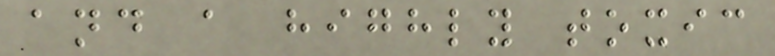and a highly toxic
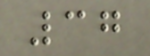37
